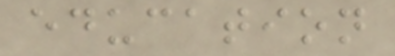education
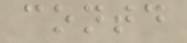contd
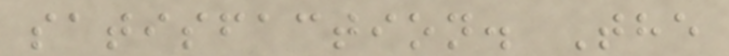satisfaction. The
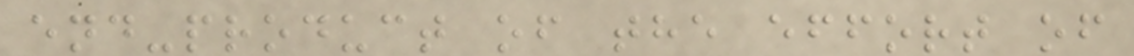end-product of the effort of
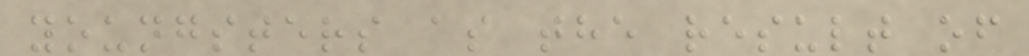youngsters as the result of
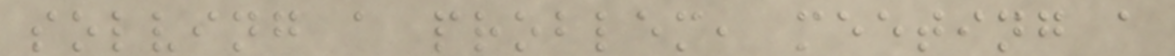solving a problem, meeting a
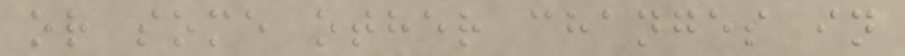or some other changes in
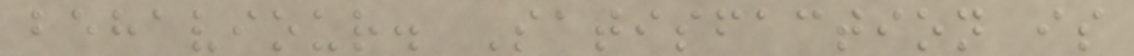behaviour. Satisfaction is
